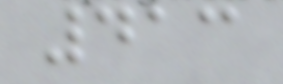413
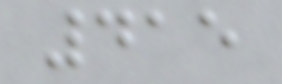415
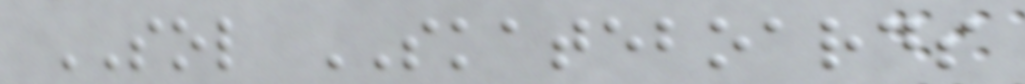SOL SKATEBOARDS
